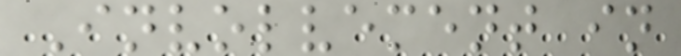Involvement in
